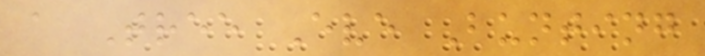a Tree Eve Bunting
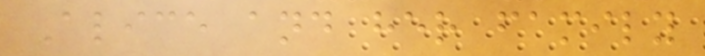Alice and her family
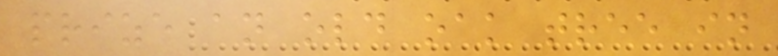prize an old oak tree in
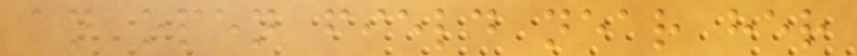an open field near her
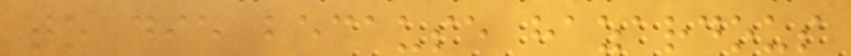to die because hazardous
